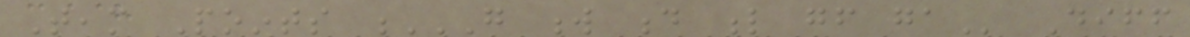Team Points G W D L GF GA Diff
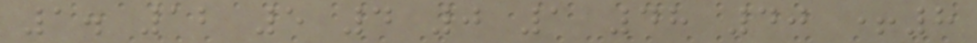1. 12 5 4 0 1 48 40 +8
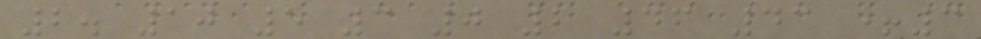2. 10 5 3 0 2 46 43 +3
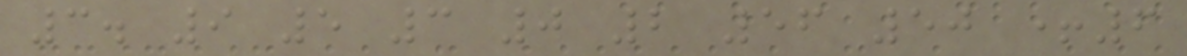3. 9 5 3 0 2 56 50 +6
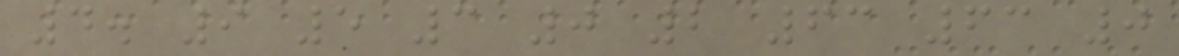4. 9 5 3 0 2 63 63 0
